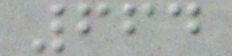664
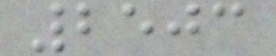2503
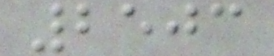2503
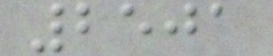2501
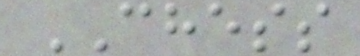CHESS
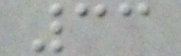33
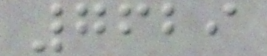7629
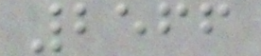2566
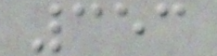353
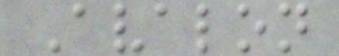Avalon
